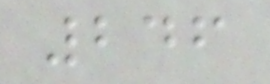246
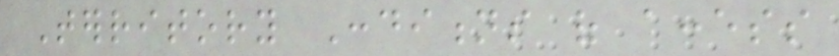Territory Conditions of access
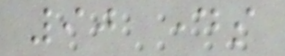90 days
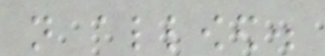not allowed.
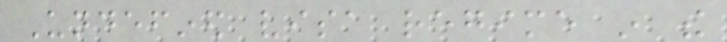Undefined visa regime in the
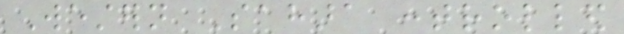Western Sahara controlled
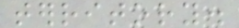territory.
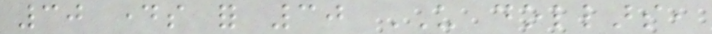30 days for 30 US dollars,
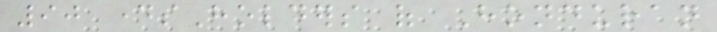90 daysHolders of Honduran
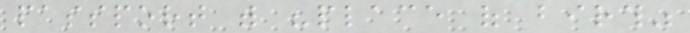passport with "place of birth"
